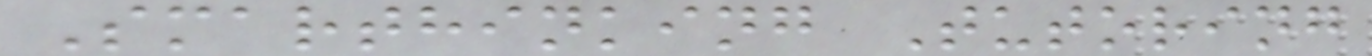Smarthinking Tutoring
